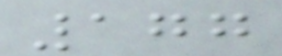177
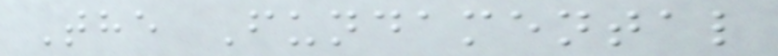The Fundamental
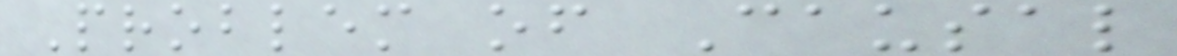Problem of Causal
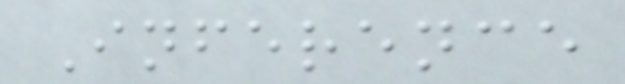Inference
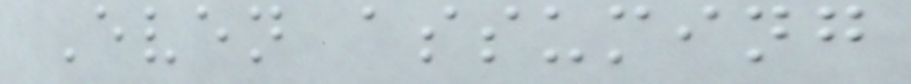Even assuming
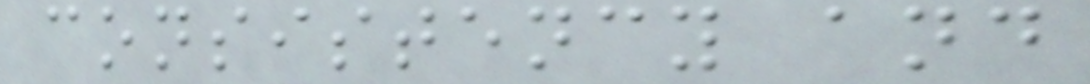consistency and
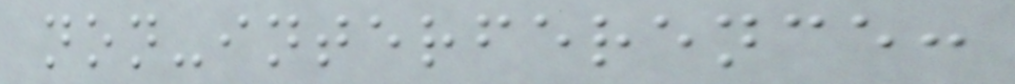non-interference:
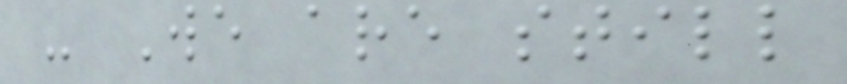- We are still
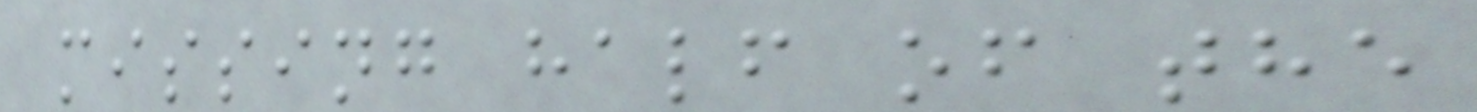missing half of the
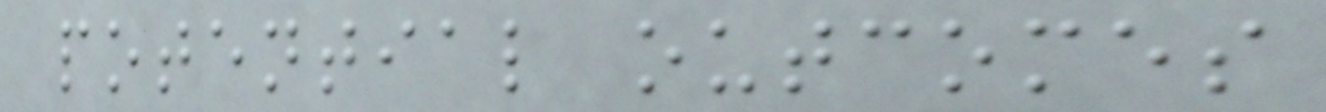potential outcomes
